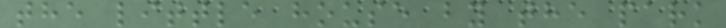the little house by the park
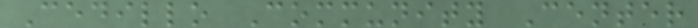Cedillo Community Center
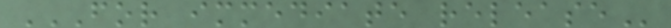FOR IMMEDIATE RELEASE
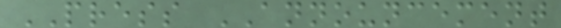PRESS ANNOUNCEMENT
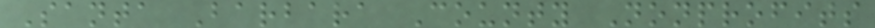Santa Barbara County Nonprofits
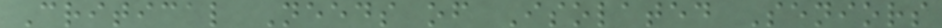Critical Needs of Isolated Seniors
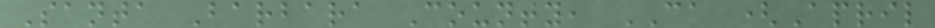Santa Barbara County, CA (April
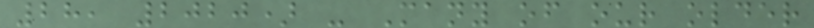28, 2020) - Many of our older
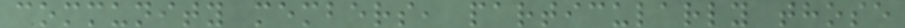community members, particularly those
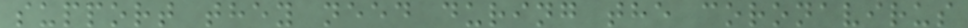support they need during the coronavirus
